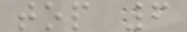top 6
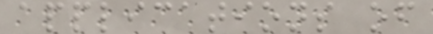applications of
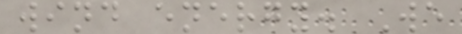wind energy. We
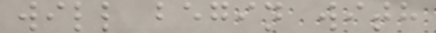will begin with
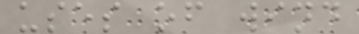uses of wind
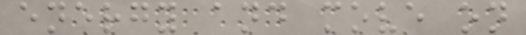energy and move on
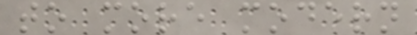to more modern
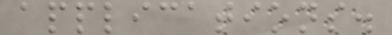applications.
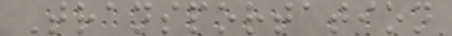Transportation
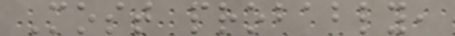Most probably,
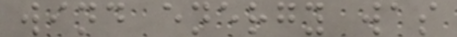wind energy was
